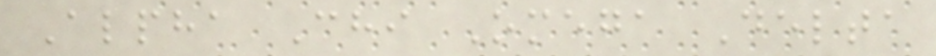Alpha Chi Omega Delta
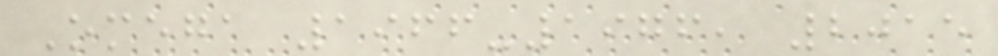Omega 1966-1976, 2015
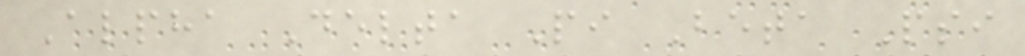Alpha Delta Pi Beta Psi
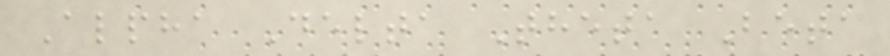Alpha Delta Theta Beta
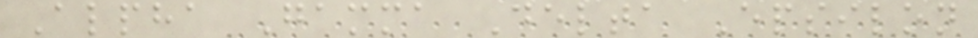Alpha Gamma Delta Epsilon
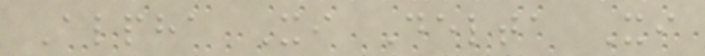Alpha Xi Delta Xi
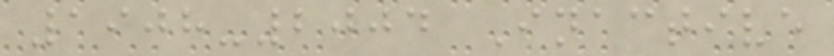1908-2004 Inactive
